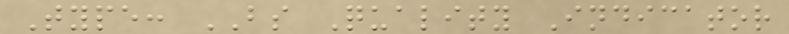Type: BS Quality Indicator
